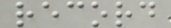record
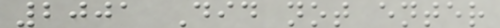2001 Did not enter
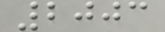2003
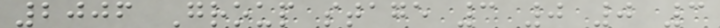2006 Group stage 3 0 0 3
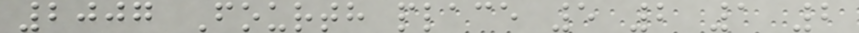2007 Fourth place 5 2 1 2
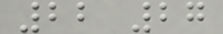22 27
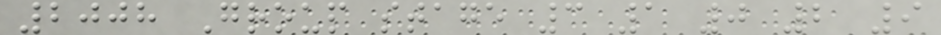2008 Group stage 3 1 0 2 9
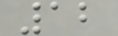12
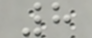8
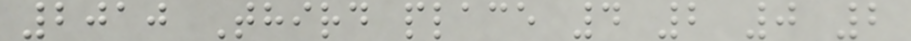2010 Third place 4 2 0 2
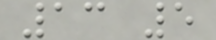13 5
